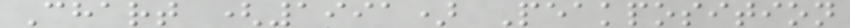Chart (1991) Peakposition
